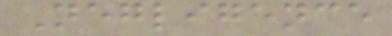Negligence
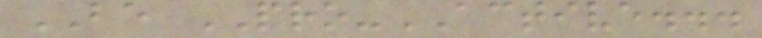BE PRO-ACTIVE...
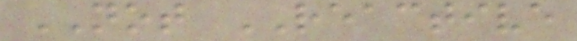NOT REACTIVE
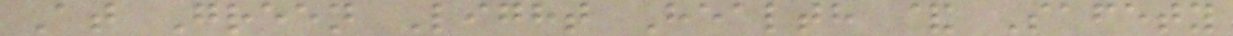At Green Light Health & Safety
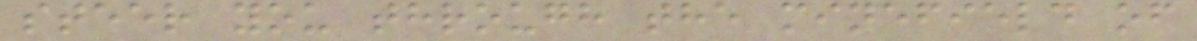steer you through the minefield of
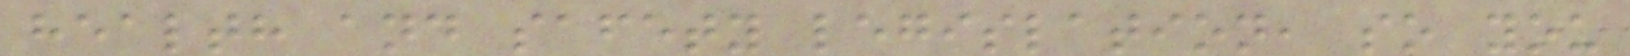health and safety legislation, so you
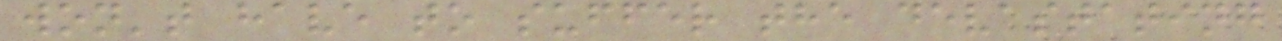won't have to suffer the devastating
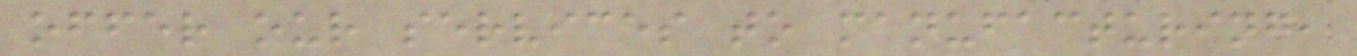offer our services to manufacturing,
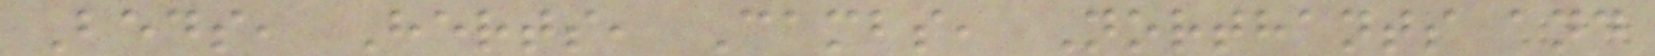Beds, Herts, Cambs, Northants and
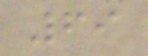69
